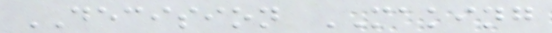DECISION MAKING
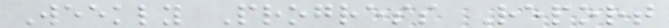Weekly Progress Report
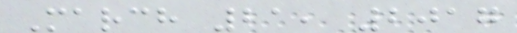March 21, 2017
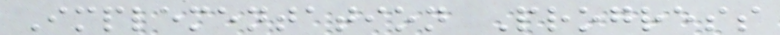Implementation Progress
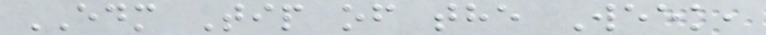EDM Tip of the Week,
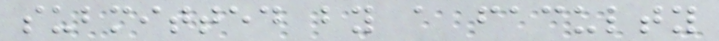submitted by a faculty
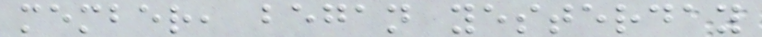member, began yesterday
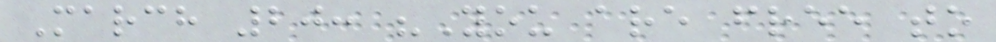March 20: "You are free to
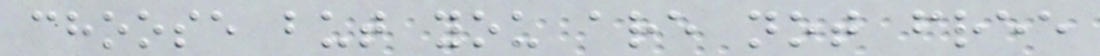choose but you are not free
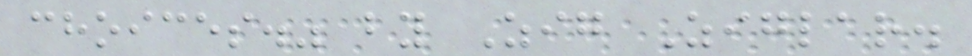choices." by Zig Ziglar.
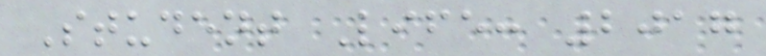Student Life: 2017
